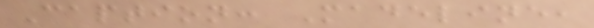Caption: Madeline,
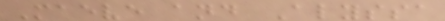Maeve and Alyssa
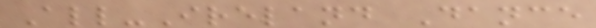All-Ireland Dance
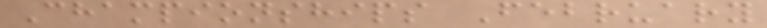Championships February
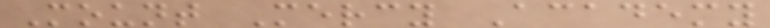Mount Mercy Academy
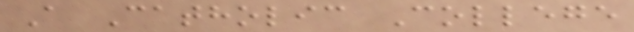A Catholic College
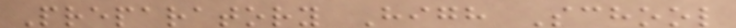Preparatory High School
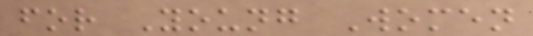for Young Women
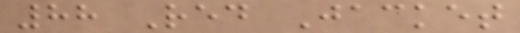88 Red Jacket
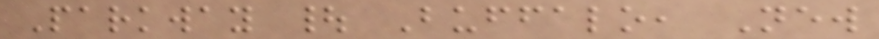Parkway | Buffalo, New
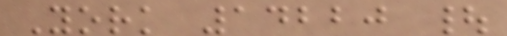York 14220 |
